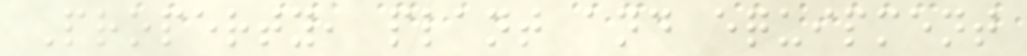Property, plant and equipment
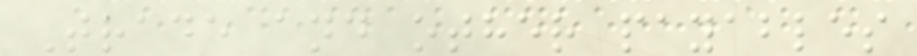Trade and other payables
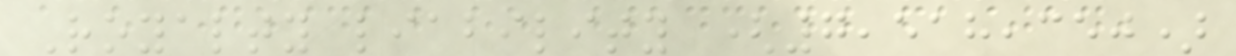Royalty liability (7,518,350)
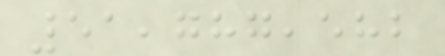51,787,582
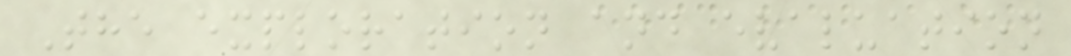The exploration and evaluation
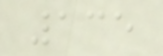135
